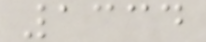1334
